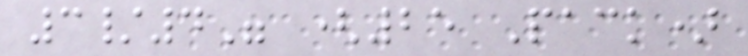3/4" (25 Pack)
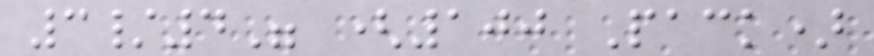3/4" (100 Pack)
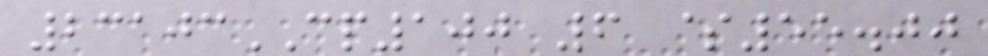23103CP100 6 $55.00
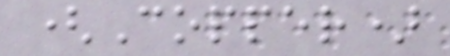(Copper)
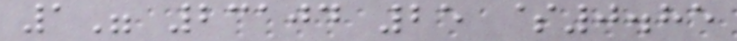1" 23104 25 $0.85
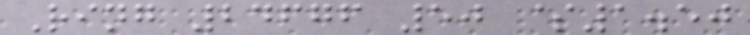Ring 24676 50 $1.50
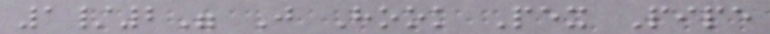1/2" J Hook Pex Pipe
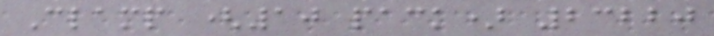Clamp (10 pack) 23220
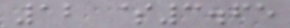12 $3.65
